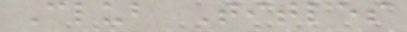Club Titles
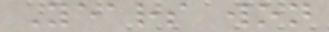Years won
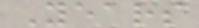Years
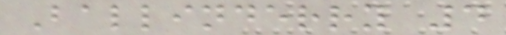Ballinderry 4
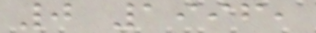0 1996,
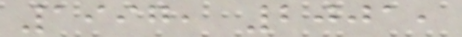1997, 2001,
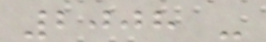2008 -
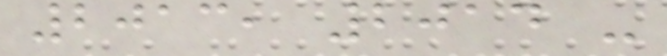2013, 2014 -
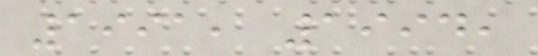1991, 1994,
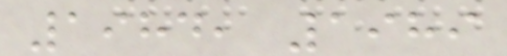1984, 1989
